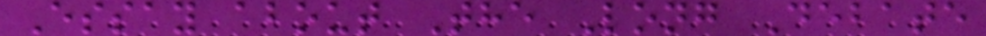Essay about The Long Debate
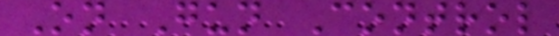On Gun Control
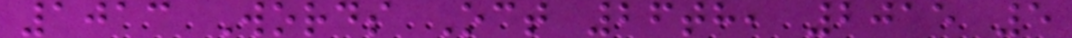1013 Words Oct 26th, 2015 5
